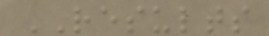RESULTS
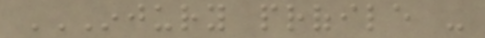INJURY PROFILE -
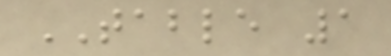TABLE 1
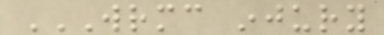WRMC INJURY
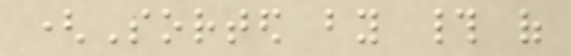(Sorted by # of
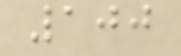100
